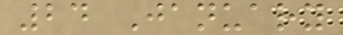24 January
